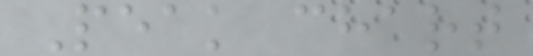Peak chart
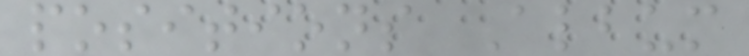positions Album
